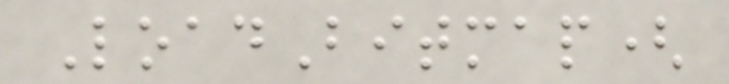LoadBitmap(
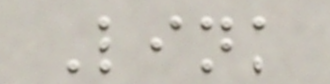Link
